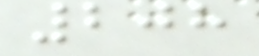208
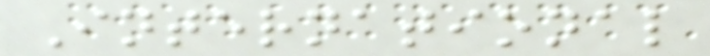International
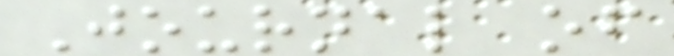Journal of
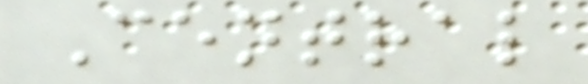Central
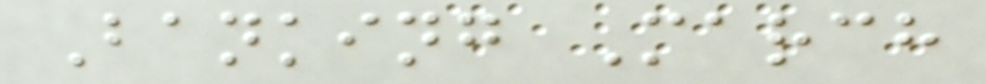Banking March
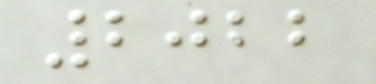2022
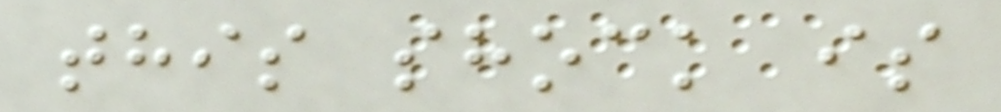this shock is
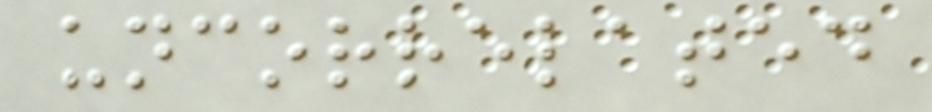uncorrelated
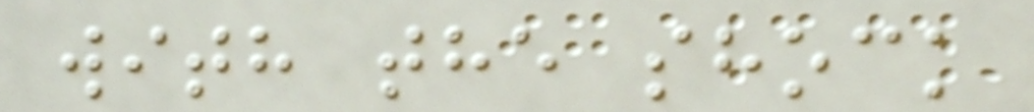with the shock
